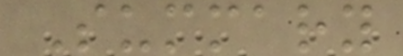Summary
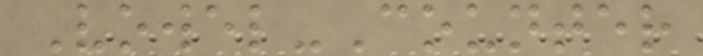Vowel-Counter
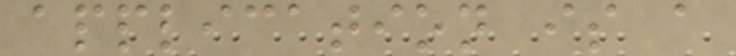application is a
